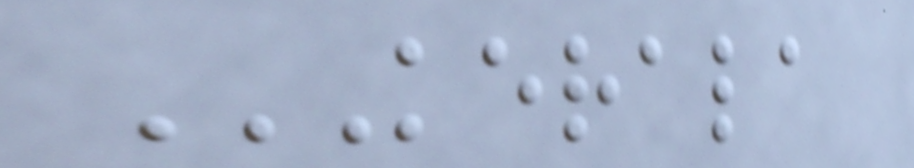KERALA
